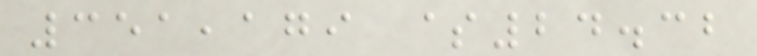351,179 $24.32
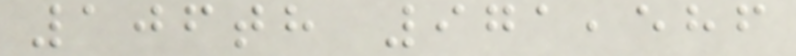106th 971,586
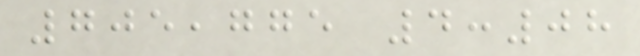705,775 4:08
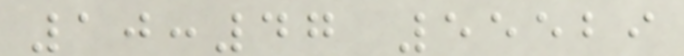10:47 55529
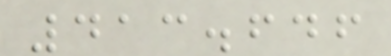413.646
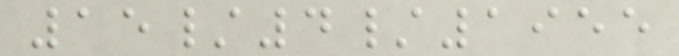15/4/1955
